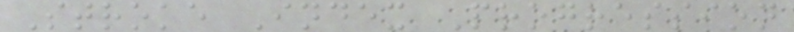Stroke Index Progression
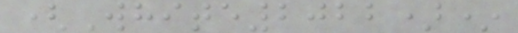(White2022)*
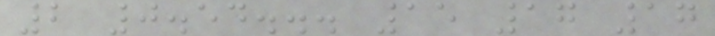2 0.54... 15 17 17
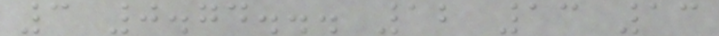3 0.74... 12 13 13
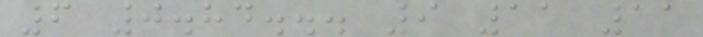6 0.84... 9 11 11
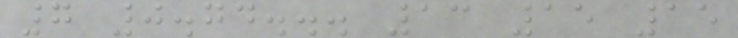7 0.74... 13 15 15
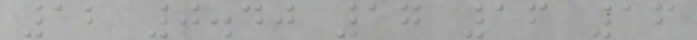12 0.40 17 16 16
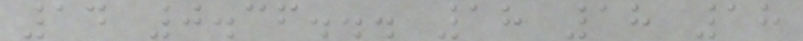14 0.36... 18 18 18
